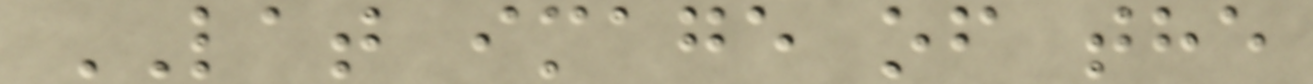LAT image of the
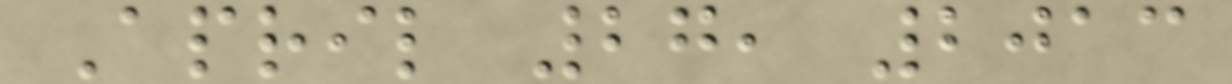April 27, 2013
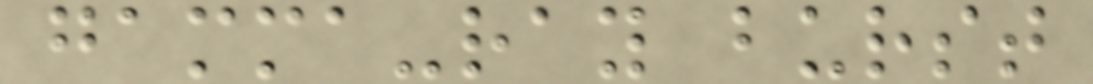gamma-ray burst
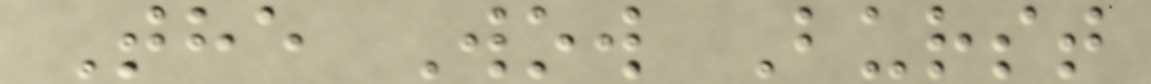The Wow Burst
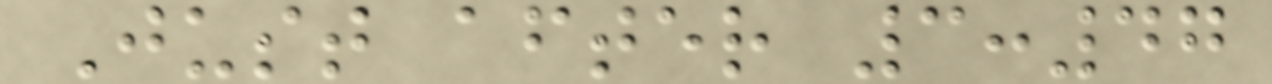Just after 3:47
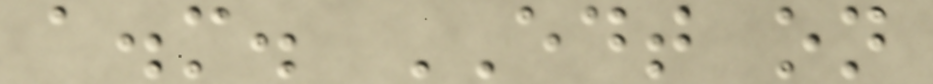a.m. EDT on
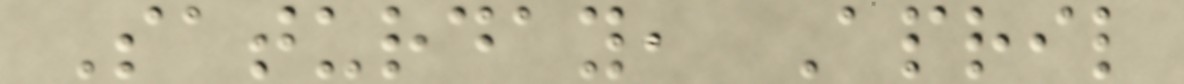Saturday, April
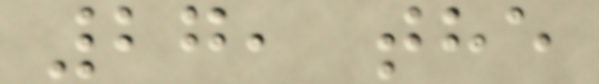27, the
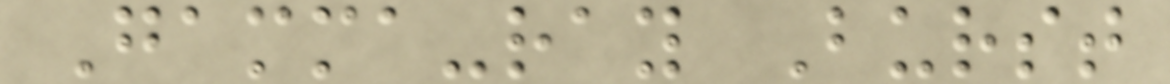Gamma-ray Burst
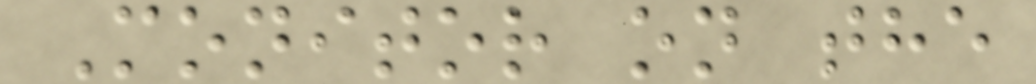Monitor on the
